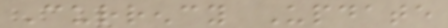Currency Update
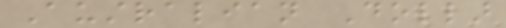Australian Dollar
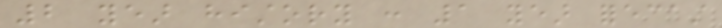2 year history : 1 year forecast
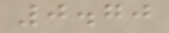0.70
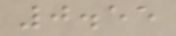0.55
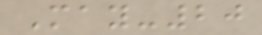May-20
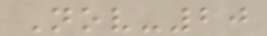Nov-20
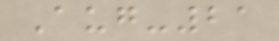Aug-21
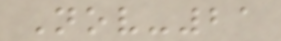Nov-21
